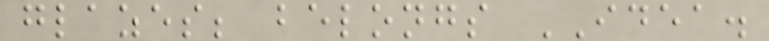glazes; belongs IDEA.
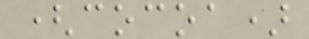(cocoa)
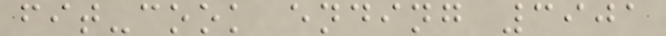fit-cook ending 3901
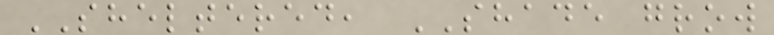SHELTERED, SHADE grow
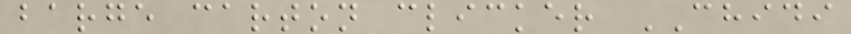barge carton clicker CHIDI
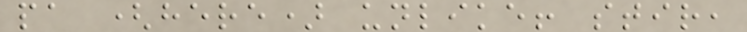pa (here) unlike! stir,
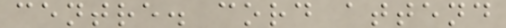centre. cord attend
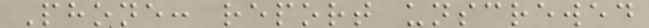Phone: report unscrewed
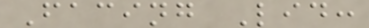Facing Lid:
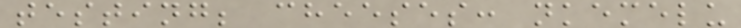testing; cheeses: nkemelu
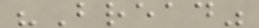"Bread"
